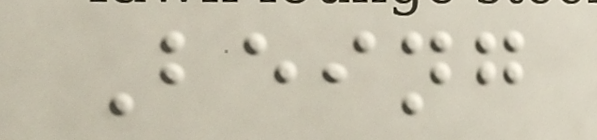Being
